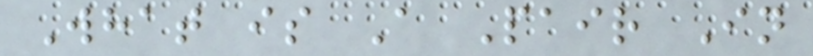What is A Pair In
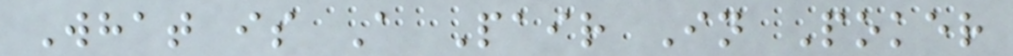What is A Pair In Poker
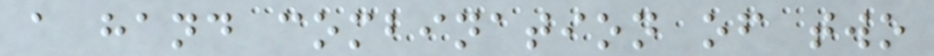a hand combination of two
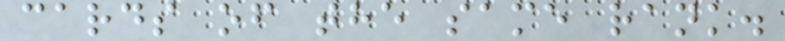cards of the same rank.
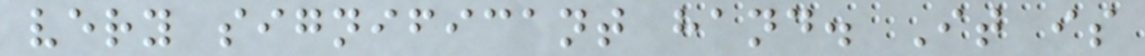very significant hand. It is
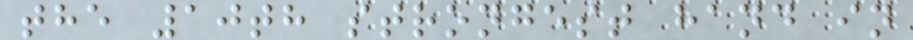the 10th strongest hand in
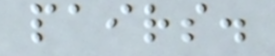pairs.
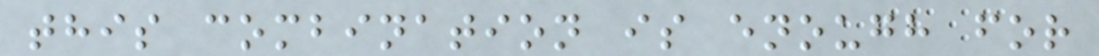this combination is enough for
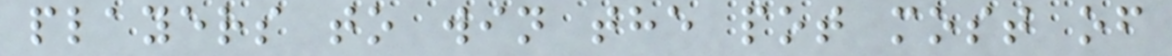players to win the pot most of
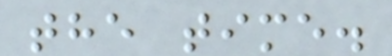the time.
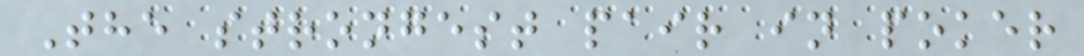The strongest pair in poker
